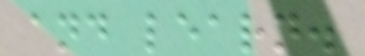and learn.
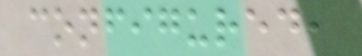configured,
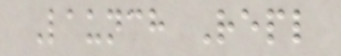Launch Repl
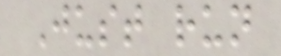Just run
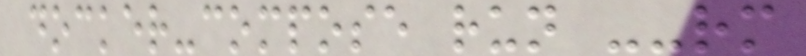docker-compose run --rm
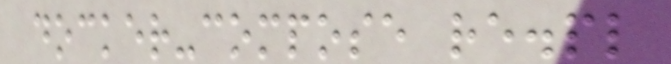docker-compose re.pl
